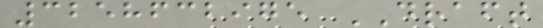3258632975 DRAFT
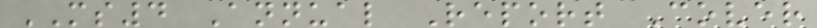MS4 Annual Report Cover
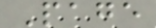Page
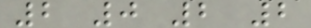2 0 2 2
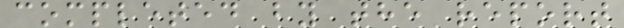completed by the report
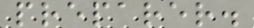preparer.
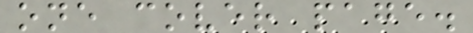one cover page.
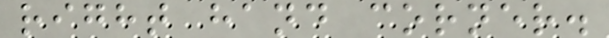right hand corner.
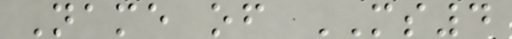Name of MS4
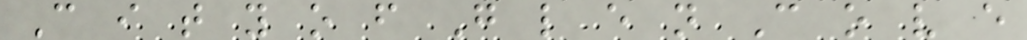C i t y o f G l e n C o v e
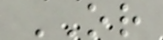OR
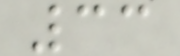33
